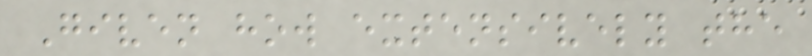Given how extensively the
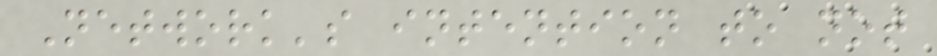Network's intention to not
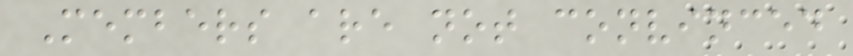Members are not convinced
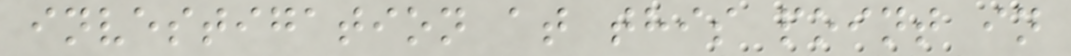investigation at this point in
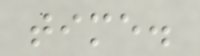time.
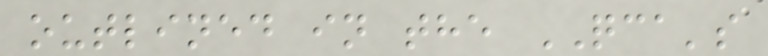outlined in the QCA's
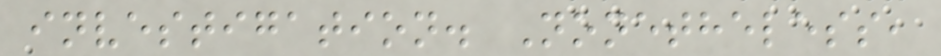investigation. Nonetheless,
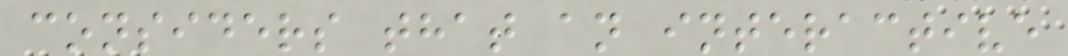considers that an interactive
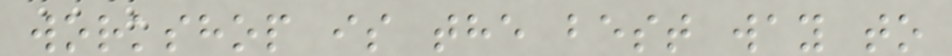workshop is the best way to
